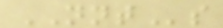NNTs
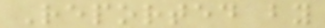Reported by
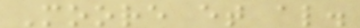Moore et al.
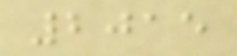2015
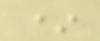*
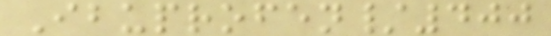Ibuprofen/400
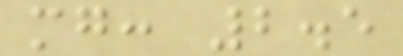mg: 2.5
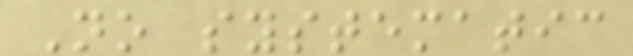No systematic
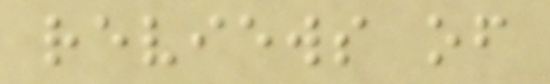reviews of
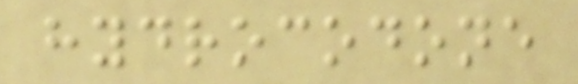hydrocodone
